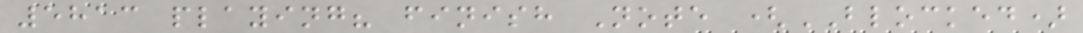5813 playing? finish Note (BLOCKED)
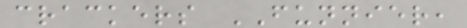crackers FUNNIER,
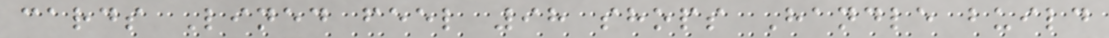cards Lined feel 98 shops Handle build
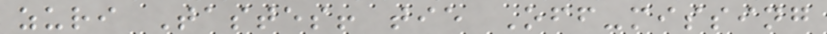zuri Tastes! tie Off-missing
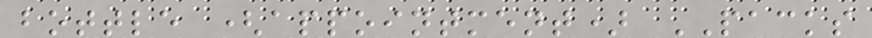bottle (appointment) PACKS
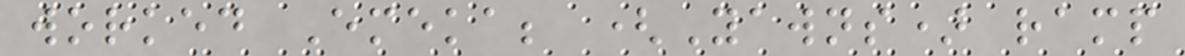worked Emeka; (Yawns) ramp
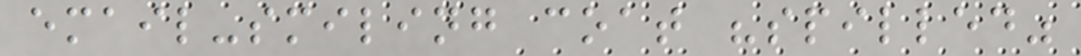email-smiling coat "spilled"
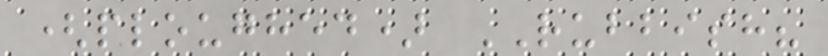(ploughed) RUBBISH?
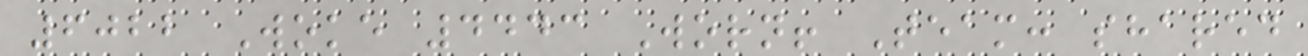6022 Woke 4443 Worn! Team: shared
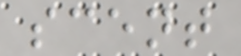scent
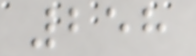258
